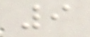9
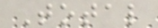Total
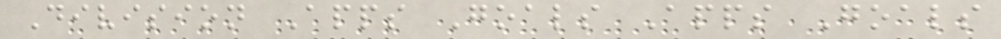Division Apps Goals Apps Goals
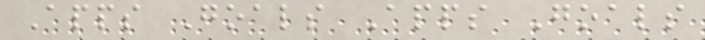Apps Goals Apps Goals
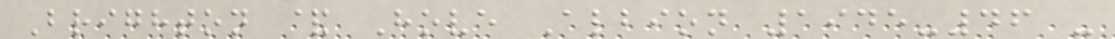Brighton & Hove Albion 1945-46 -
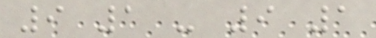9 1 - 9 1
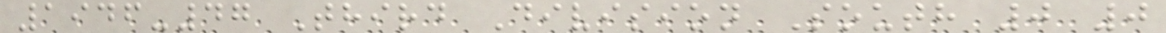1946-47 Third Division South 0 0
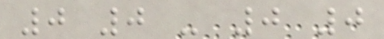0 0 - 0 0
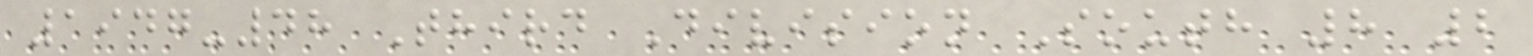1947-48 Third Division South 8 2
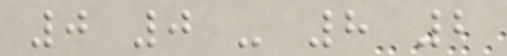0 0 - 8 2
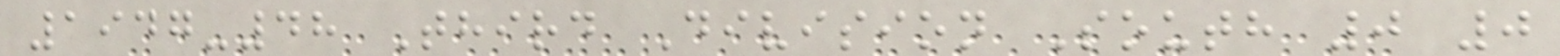1947-48 Third Division South 0 0
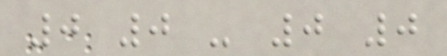0 0 - 0 0
